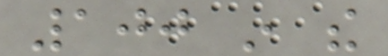100 in the
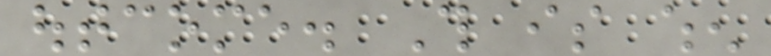outcome. This is when
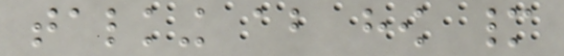talking about how many
